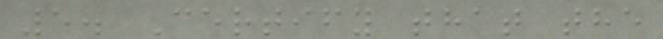5. Certify that the
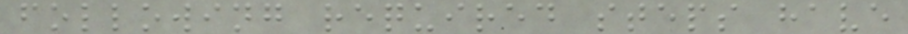following required steps have
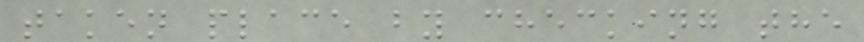taken place by checking the
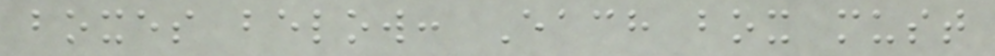boxes below: Each box must
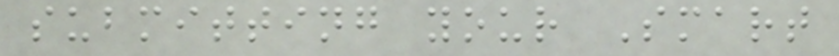submitting your Smart
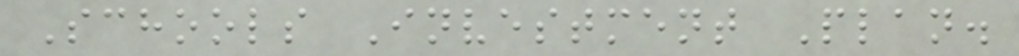Schools Investment Plan.
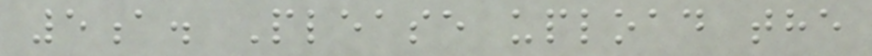5a. Please upload the
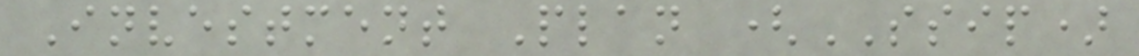Investment Plan (SSIP)
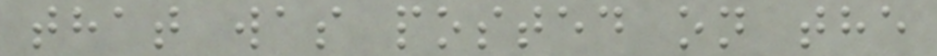that was posted on the
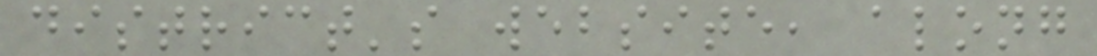district's website, along
